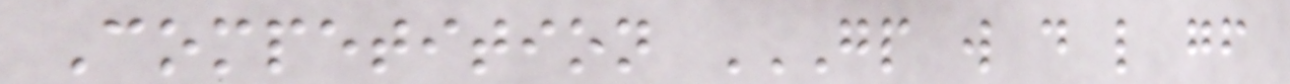Competition GP W D L GF
